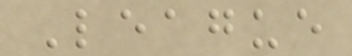League
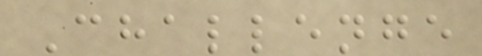Challenge
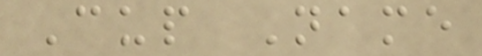Cup Name
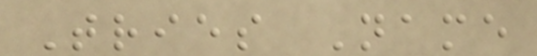Tries Name
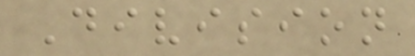Division
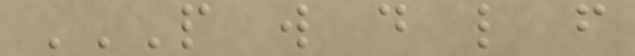P W D L F
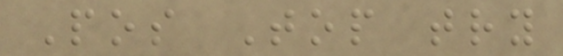Pos Top try
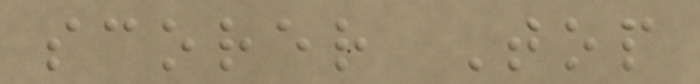scorer Top
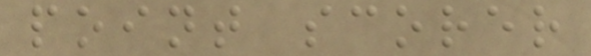point scorer
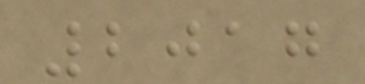2017
